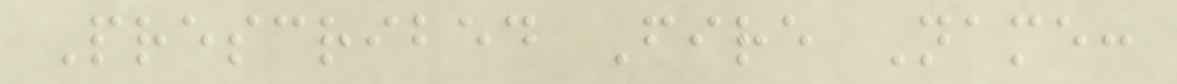Prescribed Fire Name:
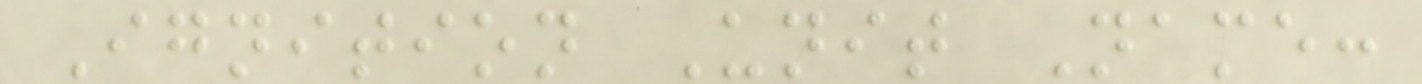Ignition Unit Name:
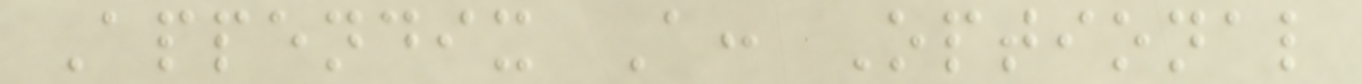Appendix A: Optional
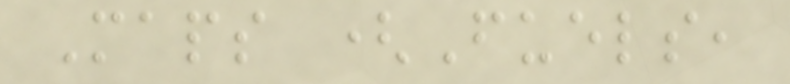Maps (Fuels,
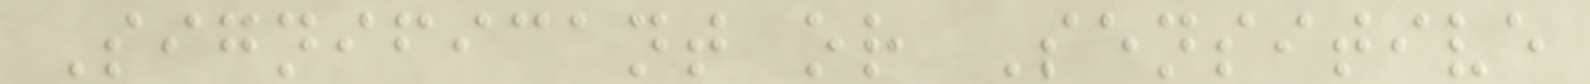Significant or Sensitive
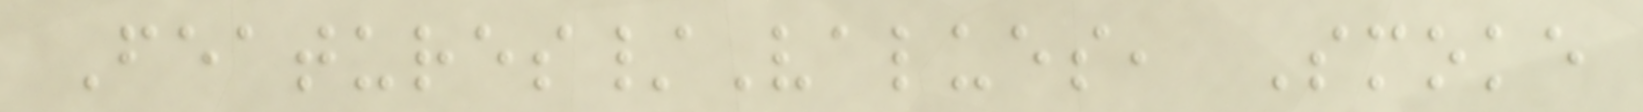Features/Values, Smoke
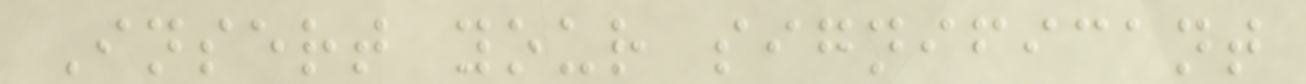Insert your significant
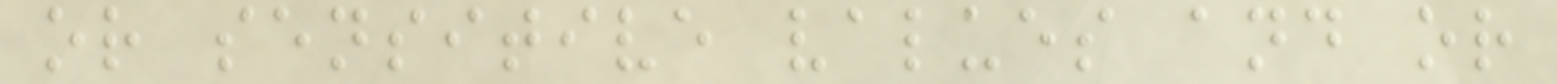or sensitive values and or
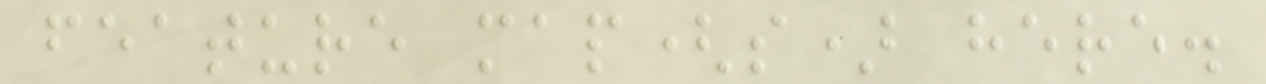feature map(s) here.
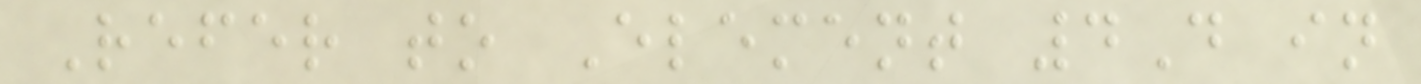Refer to Element 4D in
